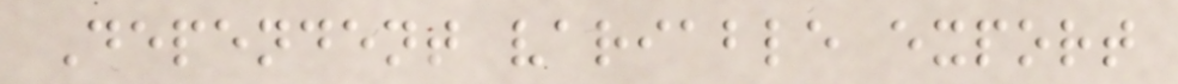Dependent variable export
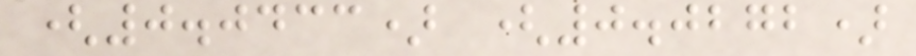(0.0433) (0.0272)
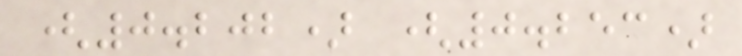(0.202) (0.253)
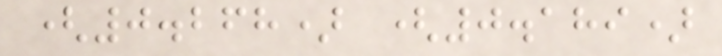(0.268) (0.189)
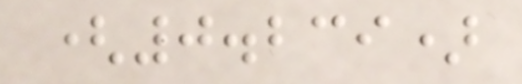(0.239)
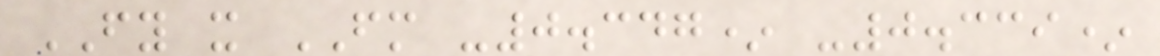FY x FM -0.347* -0.339*
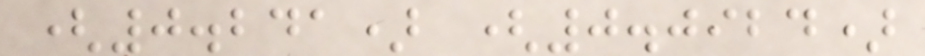(0.241) (0.0924)
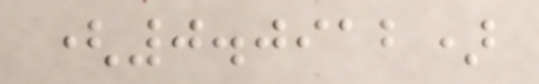(0.0912)
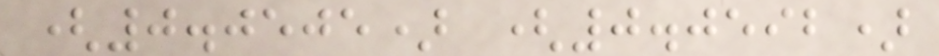(0.0505) (0.0592)
